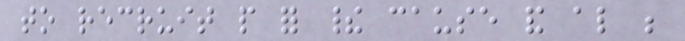to recruit people for their cause and also be
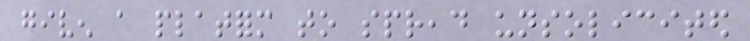given a platform to spread unsolicited
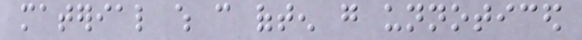material which can often go unnoticed
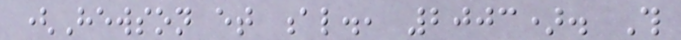(Hewson et al., 2003). This
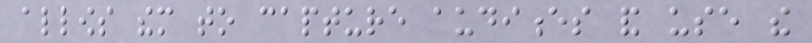allows them to capture audiences and use the
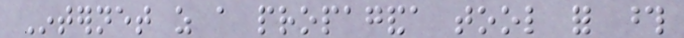Internet as a propaganda tool for those
